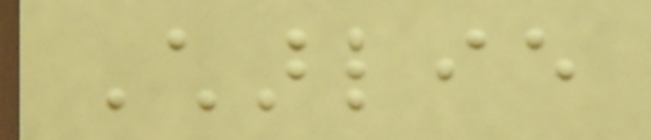Charlie
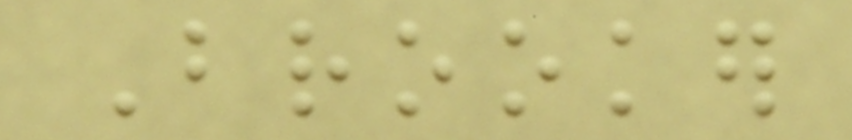Brooker
